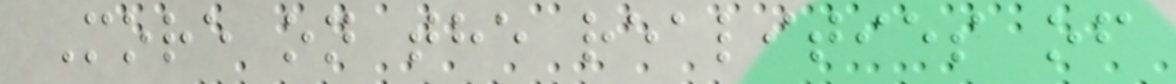More on the realities of
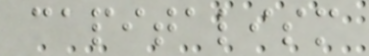capitalism
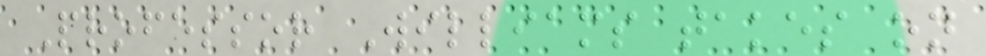Professor Williams takes on
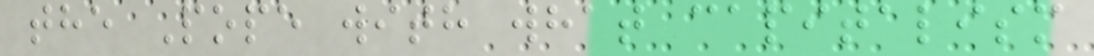the Pope with what capitalism
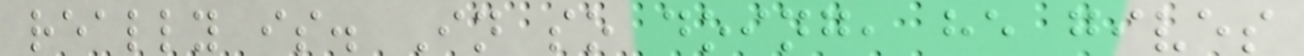really is. In so doing, he gives
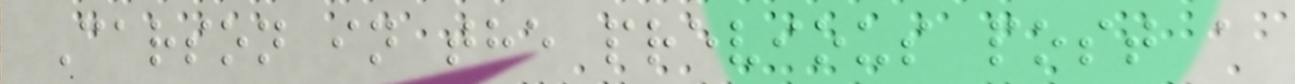Carson in the previous post a
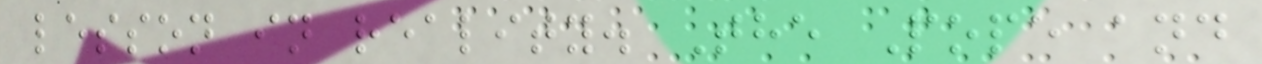lesson in reality. The Pope and
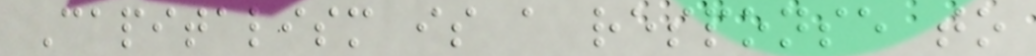Capitalism is a response to
